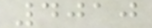4010
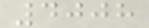4008
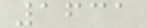1631
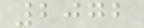2072
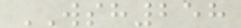WSH258
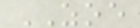ZOE
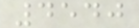4540
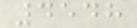4548
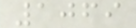1069
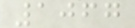1067
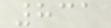831
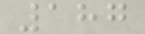187
